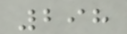298
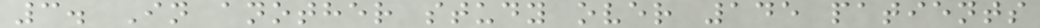3. In another study over 145 patients
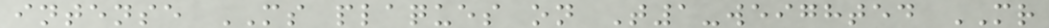intense MS plaques on T1-weighted MR
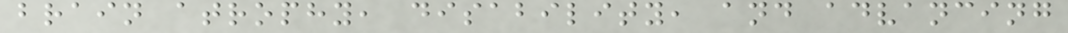brain atrophy, disability, and advancing
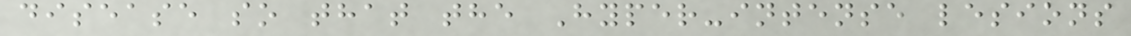disease so that the Hyper-intense lesions
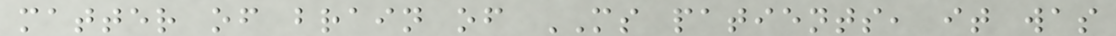matter of brain of MS patients, it was
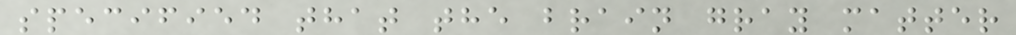specified that the brain gray matter
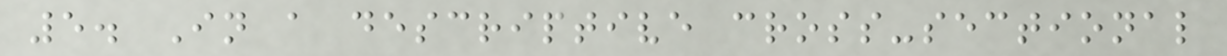5. In a descriptive cross-sectional
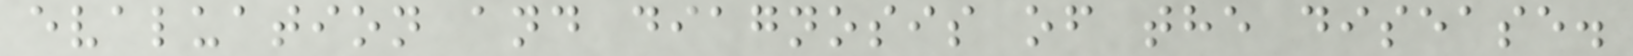evaluation and diagnosis of the disease.
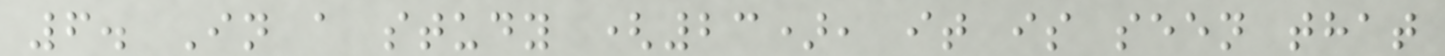6. In a study (23), it is seen that
